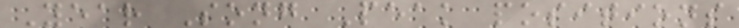Year Song Peak positions
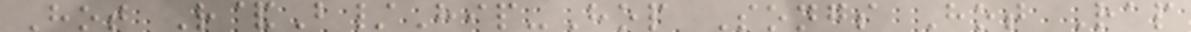Hot R&B/Hip-Hop Songs Hot Rap
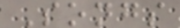Songs
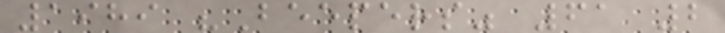1989 "Beepers" 61 2
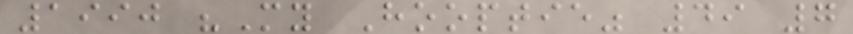1990 "My Hooptie" 49 7
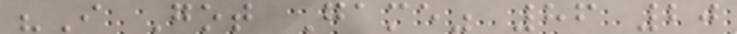"I Got Game" 86 20
